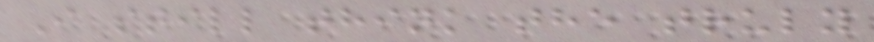I still think the truly
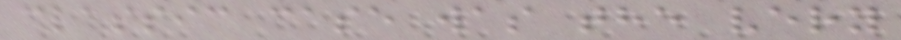classic case was the very
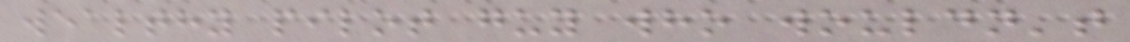wealthy pilot guy who wouldn't
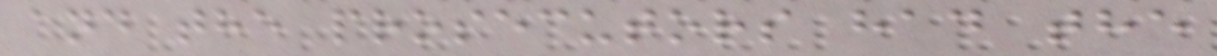and the prosecutors had the
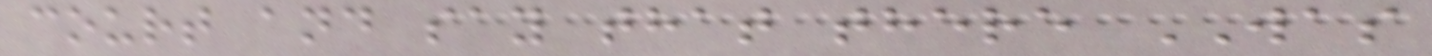court and say that there WAS
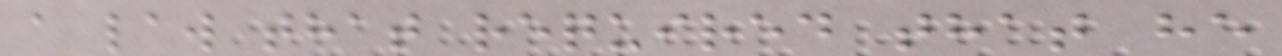a law that required that he
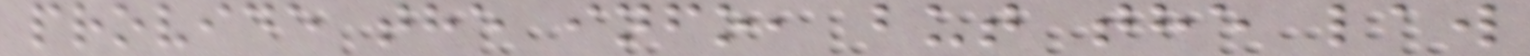provide the info, but the law
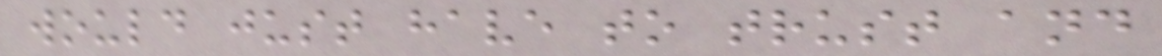would just have to trust and
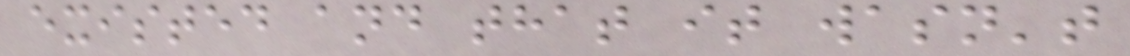existed and that it wasn't
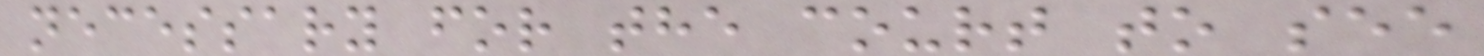necessary for the court to see
